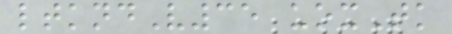ltkndV35 uoxTk
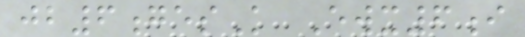jb6gesK Ewx6i
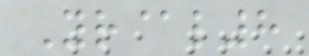Yr@l8
